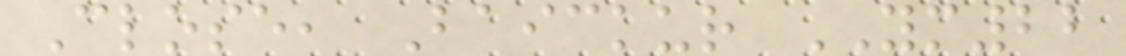Close, Baickur YM22
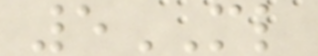5ML
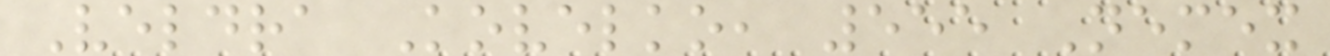Veldra Kovelko, 555 Nemex
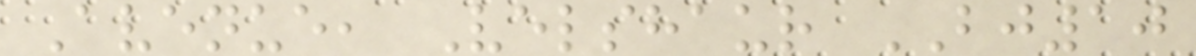Avenue, Velshaur BJ10
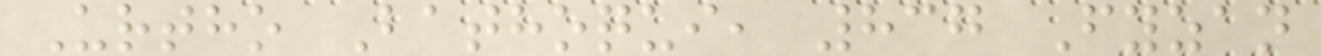Urtho Bathoqui, 837 Fyzan
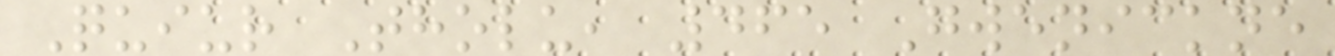Quiur Tholu, 465 Gwenickne
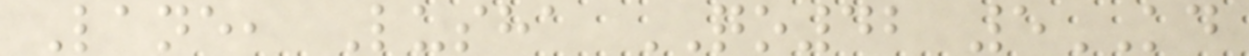Lane, Lusha QO42 5KD
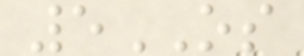5OS
